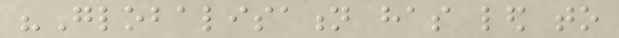"Globalisation has led to
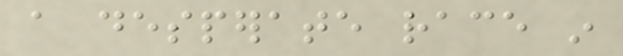a desperate race in
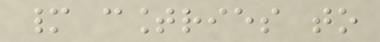many countries to
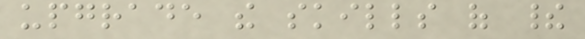upgrade the skills of their
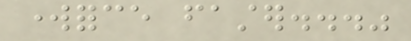workforce faster..."
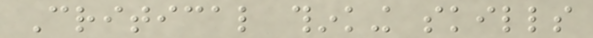Critical thinking skills
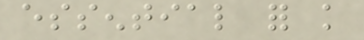essential for knowledge
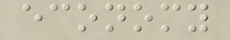economy
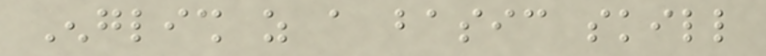English as a basic skill
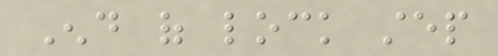End of lock step
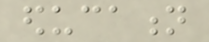education
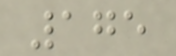175
